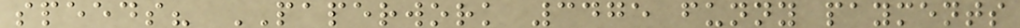speeds? PAPERWORK 3475 funny payments
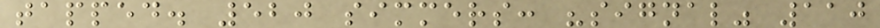tapped. 520 simmers: "signal" 110
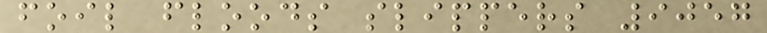foil floods slippers 9057
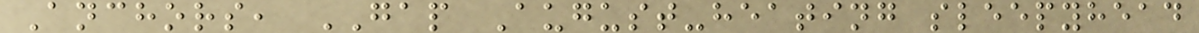Anchors, GAP August-heating sleepyhead
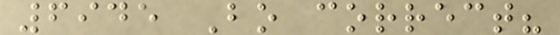6945 Bo correct?
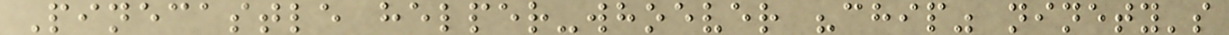Pinecastle helper-whoever "chip" ninety's
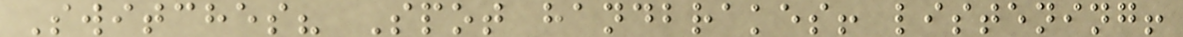Switches? Spot handbrakes! listening!
